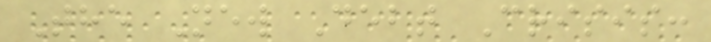The New Debt Crisis:
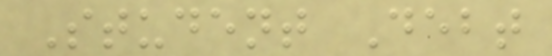Student Debt
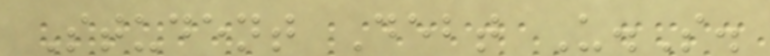Student Debt U.S.
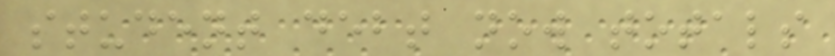student debt now totals
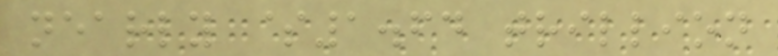nearly $1.64 trillion
